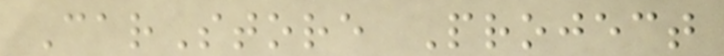CarStore Project
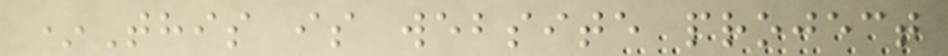*This is website project
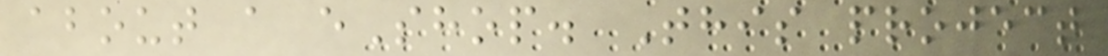about a eShop. This project
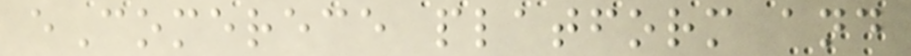eComerece platform and
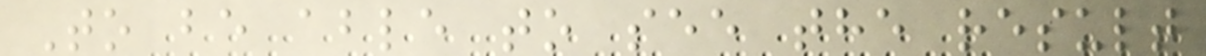To be able to see the result
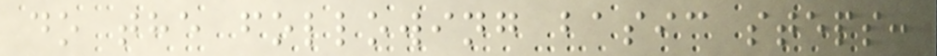do the following basic steps:
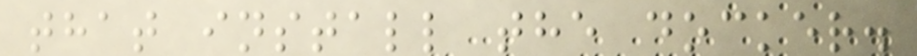that install the docker.
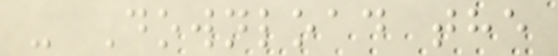- Download the
